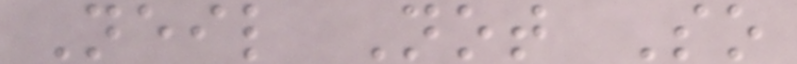Neil Not So
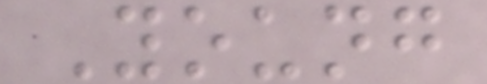Young
